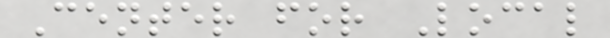Center for Local
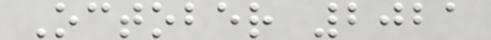October 2021
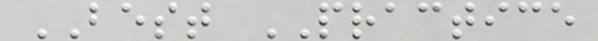BEST PRACTICE
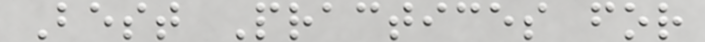Best Practices for
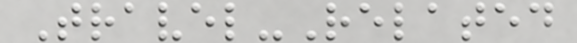Travel-Related
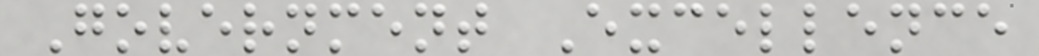Government Excellence
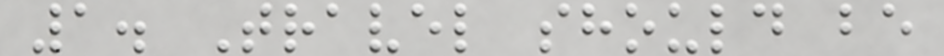1. Travel should be
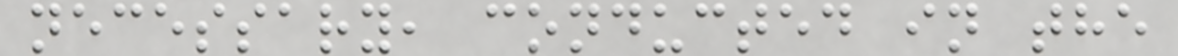necessary, conducted in the
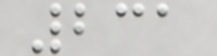231
